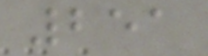251
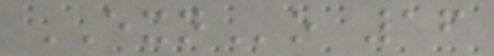EXNo 16
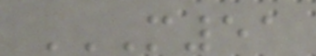M51
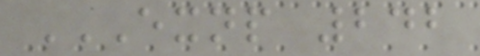EXNP 242
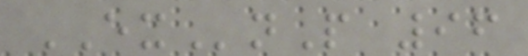EXnP 96
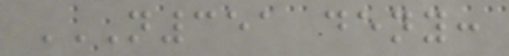N351 DENY:
